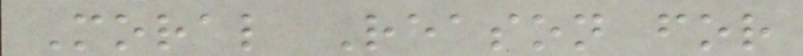Moral Reason for
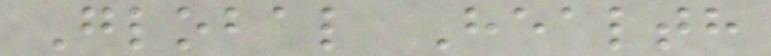Global Health
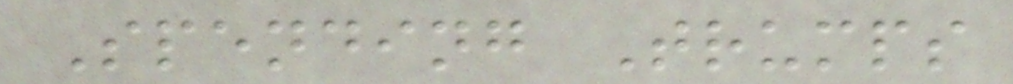Spending Trumps
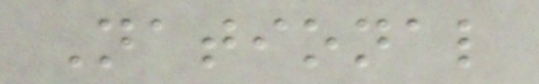National
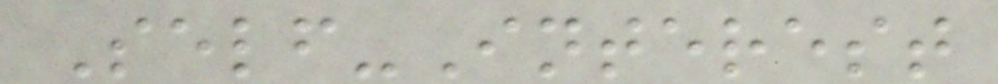Self-Interest
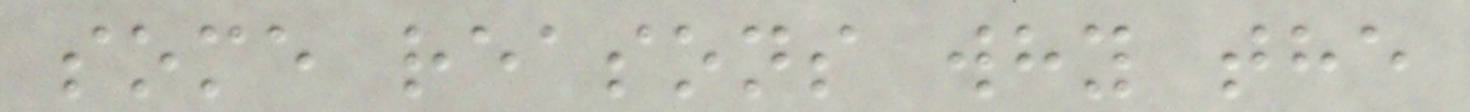some reasons why the
